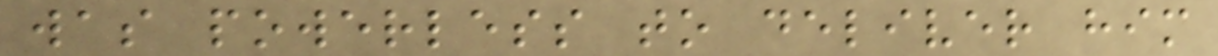was powerless to deliver him
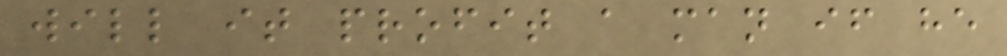will it profit a man if he
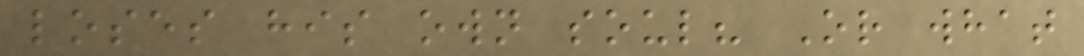loses his own soul? Or what
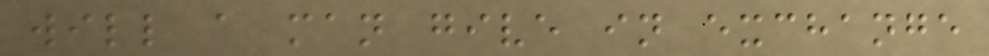will a man give in exchange
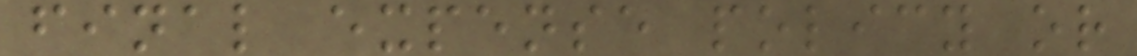final expense policy or
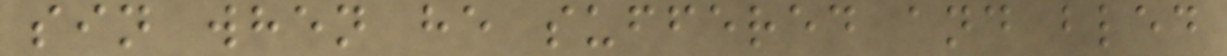sin when he suffered and bled
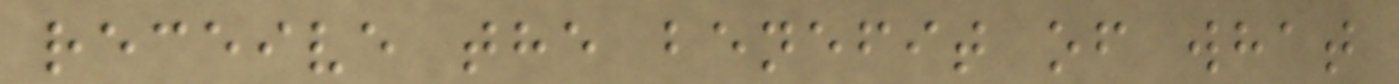receive the benefit of what
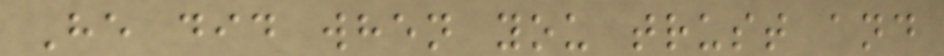He did when you trust and
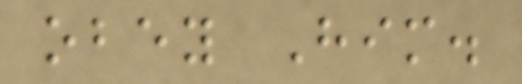obey Him.
